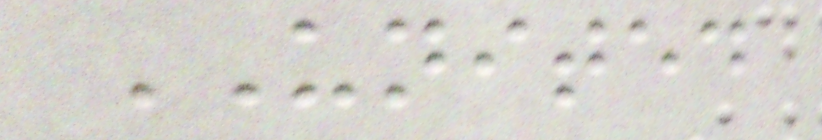UNITED
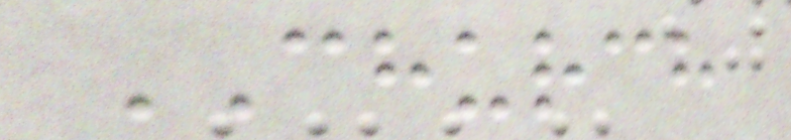CHURCH
